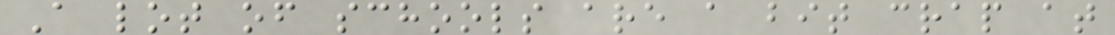A lot of schools are a bit crap at
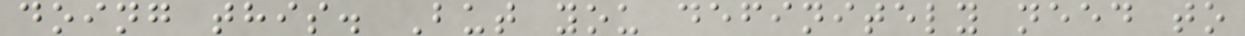doing this. But you definitely need to
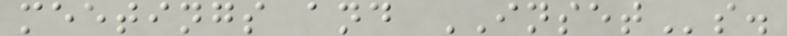meetings and INSETs.
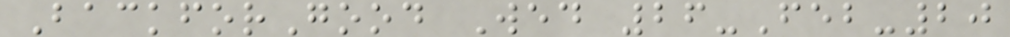BackforGood Wed 26-Feb-20
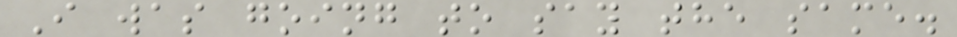I was going to say the same.
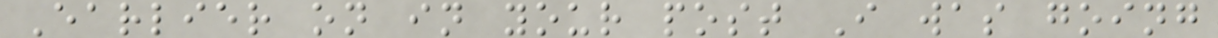Earlier on in your post I was going
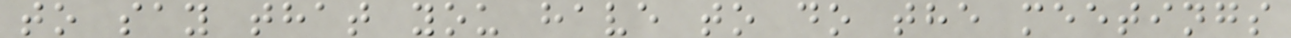to say that you have to do the meetings
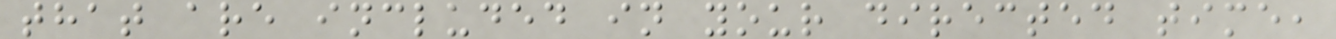that are included in your directed time,
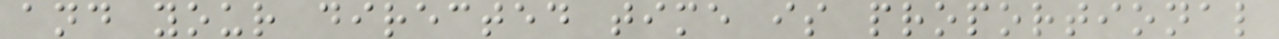and your directed time is proportional
